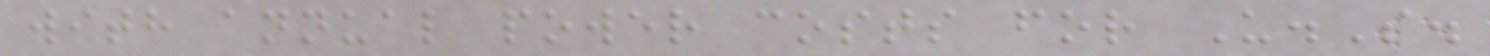with annual power costs for U.S.
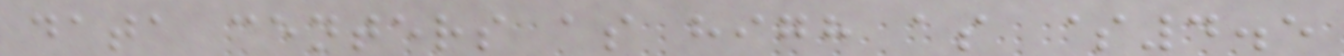data centers as high as $4.5
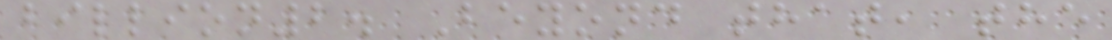billion2. Beyond that, the
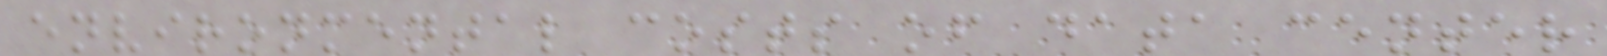environmental costs of data center
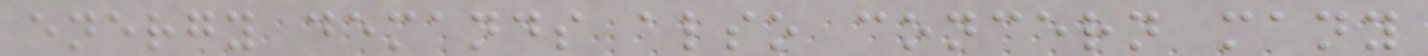energy demands also concern many
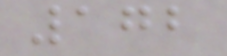172
